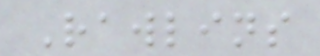Rawlins
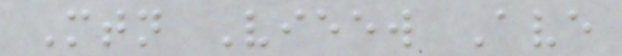Mtn Vieew Ave
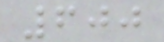600
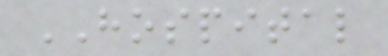HOSPITAL
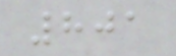801
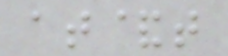at&t
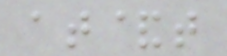at&t
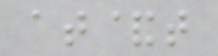at&t
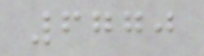6770
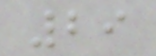29
